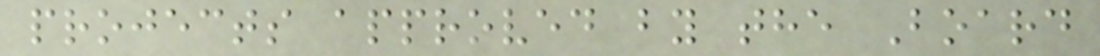projects approved by the Board
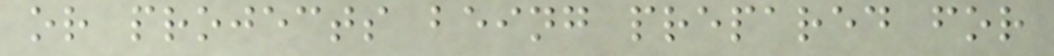or projects being prepared for
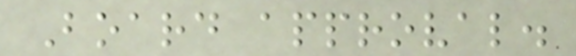Board approval.
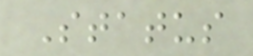Status
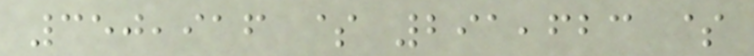350,916 $ 291,623 $
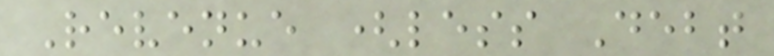Revenue (less Debt
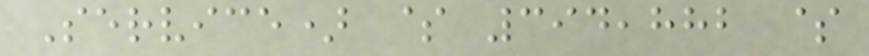Service) $ 394,882 $
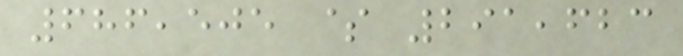686,505 $ 291,623
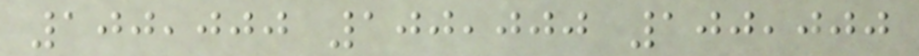100,000 100,000 100,000
